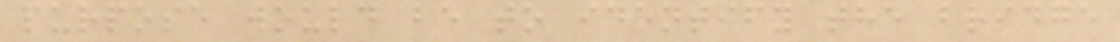purpose would be to identify the bridge
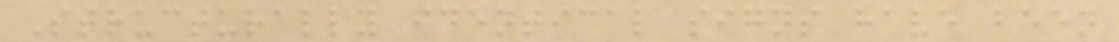Structurally identical signs have been
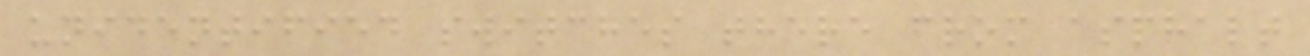unidentified switches there from asphalt
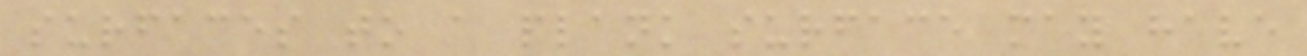surfaces to a plank surface may have
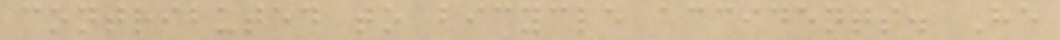contributed to bicycle accidents. He
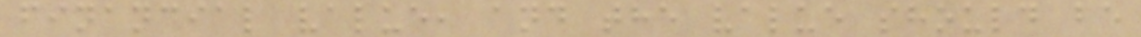financial value, and the value should be
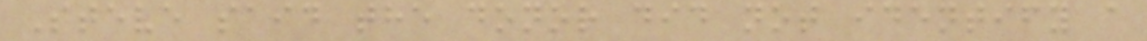Steve said the donor did not identify a
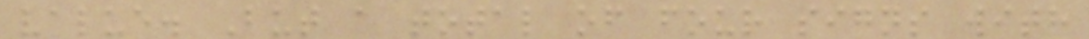value. But a total of four signs with
